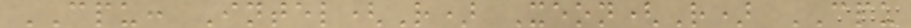CPU: Intel(R) Xeon(R) CPU
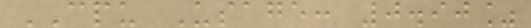CPU Usage: 0.90%
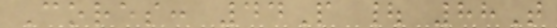Cores: 44P | 88T
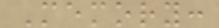Memory:
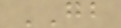GB
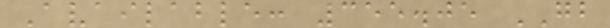Available: 355.05 GB
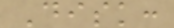Disk:
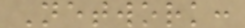Network:
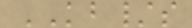KB/s
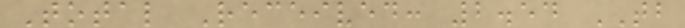Total Received: 2.54 TB
